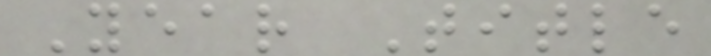Year Title
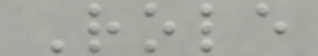Role
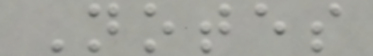Notes
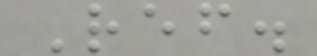Ref.
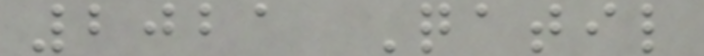2021 Qatil
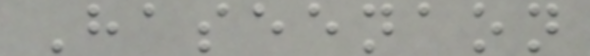Haseenaon
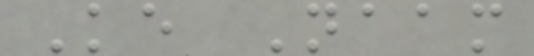Ke Naam
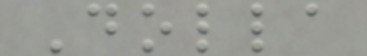Dolla
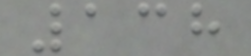138
